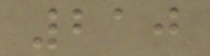210
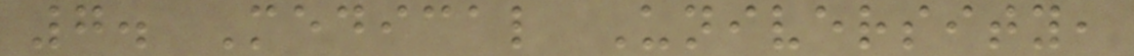7. Medical University,
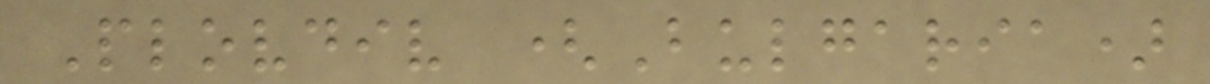Plovdiv (Bulgaria)
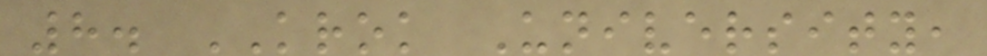8. KROK University,
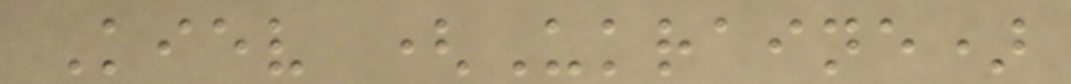Kiev (Ukraine)
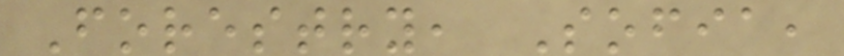Forestry, Sofia,
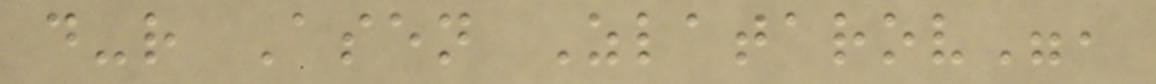d-r Asen Zlatarov",
